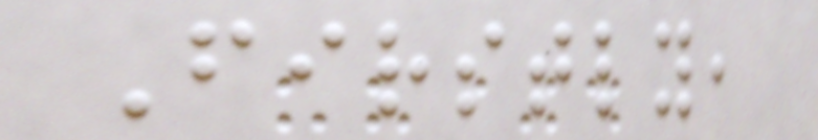Firstly,
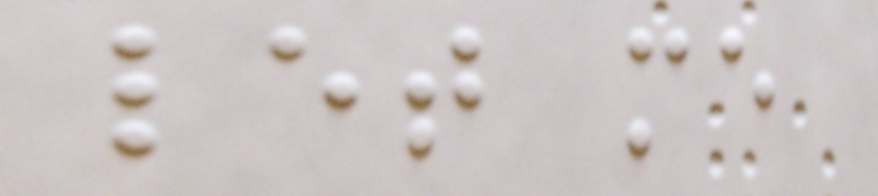let me
